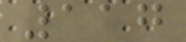117
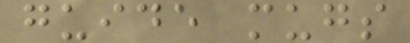guide mugs
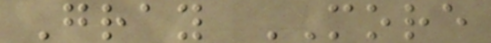Gray MORE
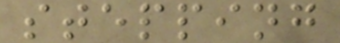stepping
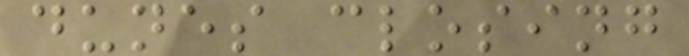dunes closing
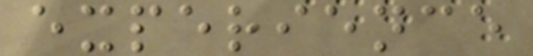experience
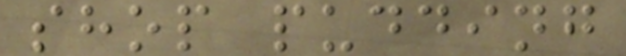shop pudding
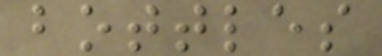bottles
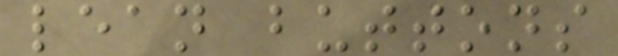lean buttons
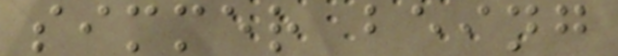simmer being
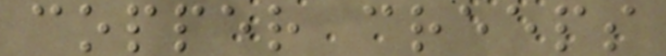copper creeps
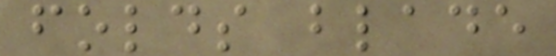folds blade
